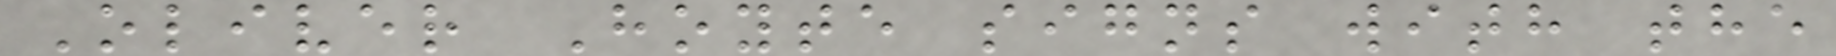Oliver Hoyte signs with the
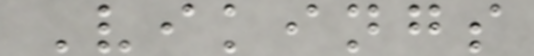Vikings
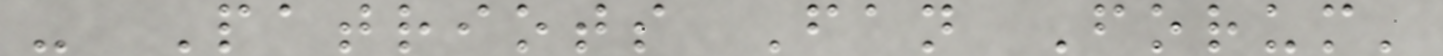- Patriots Fan Forum'
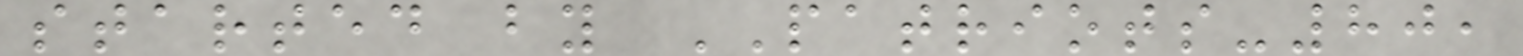started by PATRIOTS-80,
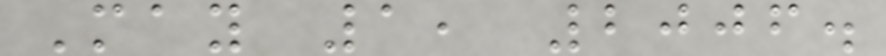May 1, 2006.
